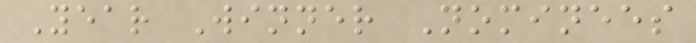Year Winner Nominees
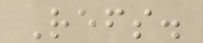Refs.
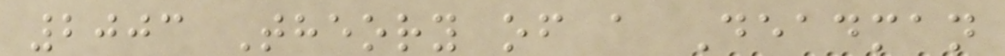2003 Theory of a Deadman
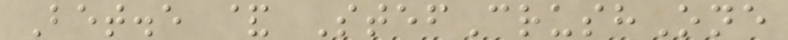Bet.e & StefCrushOne
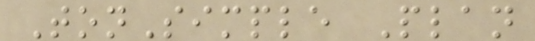TonSimple Plan
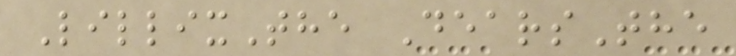LillixThe DearsThe
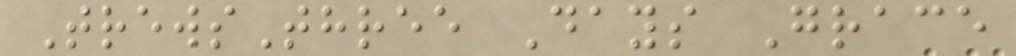TrewsThree Days Grace
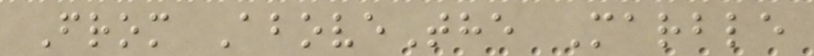From AboveThe Marble
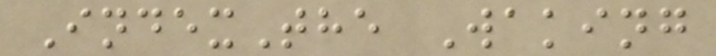IndexThe Waking
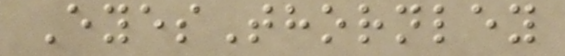EyesThornley
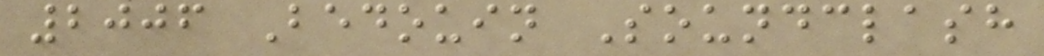2006 Bedouin Soundclash
